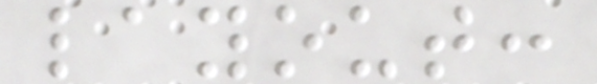layout:
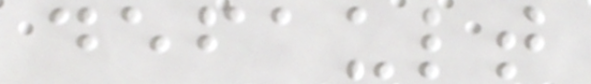default
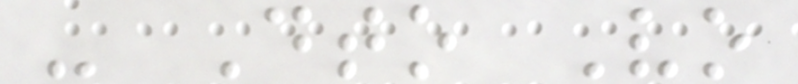- Dto Vo
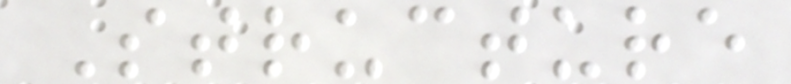Structure
